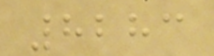8283
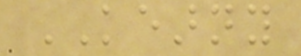KEARNY
